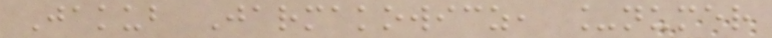Jakub Jarmakowicz, _numer
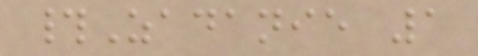#Zadanie 1
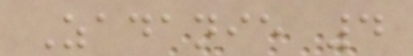Zadanie 4
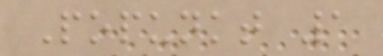Popunkt 1
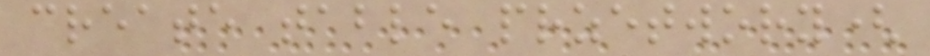create table przetwory(
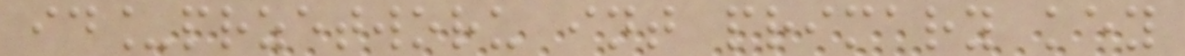id_przetworu int primary key
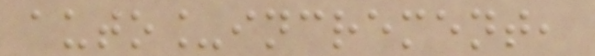auto_increment,
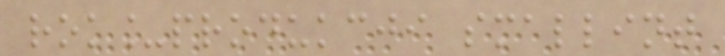rok_produkcji smallint
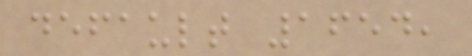default 1654,
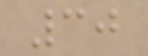30
